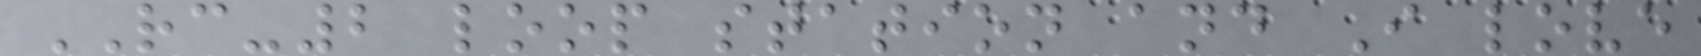RC-2 loop station and I love
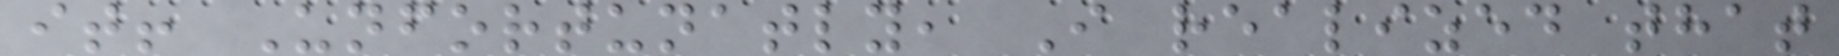it! Unfortunatly, I realized that
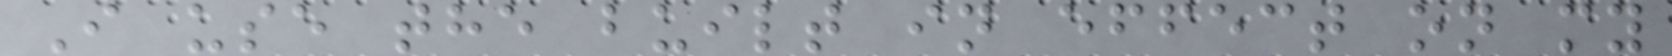I use the built in effect on my
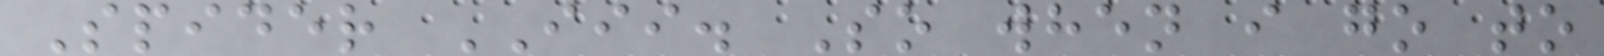Spider III. So when i go to
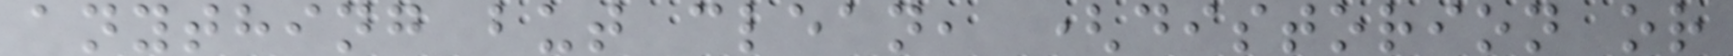anything but clean, (distorion or
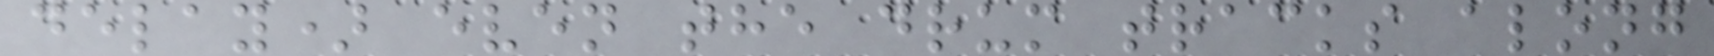delay) even the drum tracks along
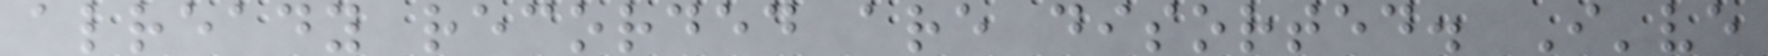already recorded are disorted. I've
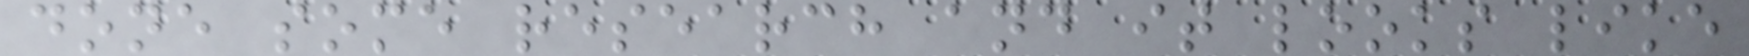done some research and it looks like
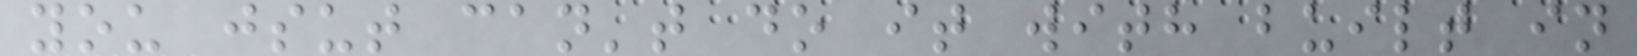you jsut can't do it with built in
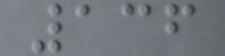136
